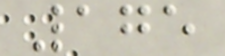175
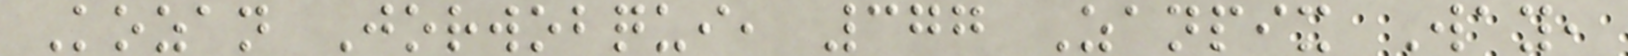Kozan Jorwobqui, 377 Zanpix Way,
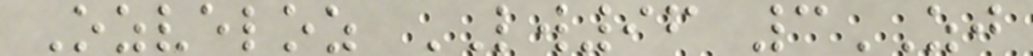Ozveloz LW96 3ZJ
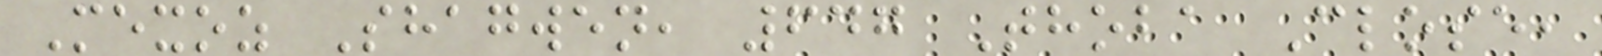Mexoz Shagwen, 647 Thoba Close,
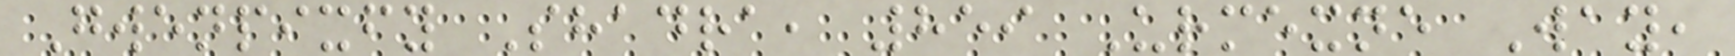Gwenpixfy Shadra, 859 Urmexne Way,
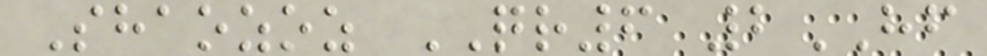Shaozoz QR6 2HF
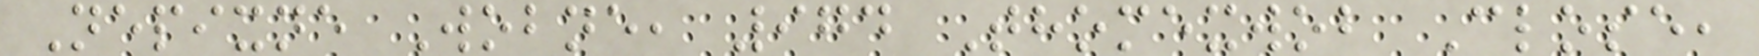Nepixne Wobne, 974 Thomexwob Close,
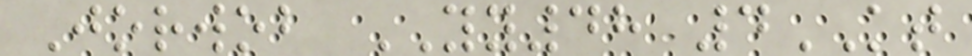Jorwob YY48 4KT
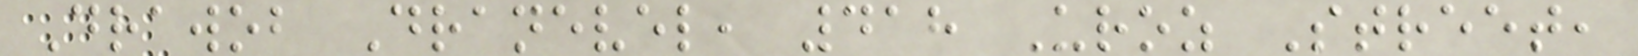Drawob Dranevel, 418 Uroz Street,
